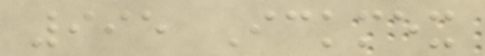995 Ickmex
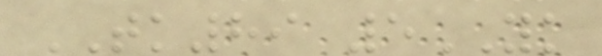TK89 5YK
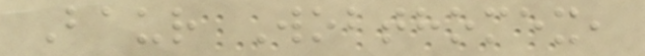Baur Wobthomex,
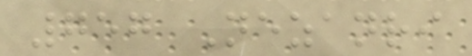757 Nezanri
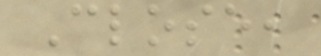Close,
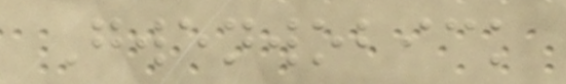Gwenwobick
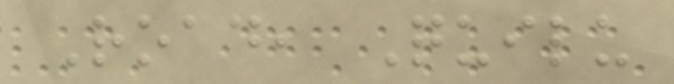Road, Quilu
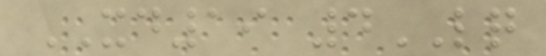XD19 4LQ
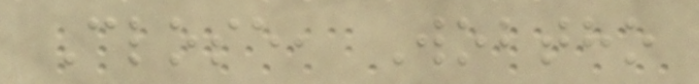Close, Wobtho
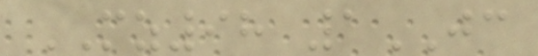MZ98 1JC
